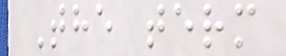The term
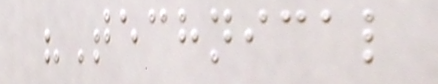"Technical
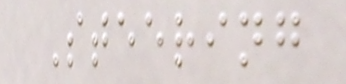Steering
